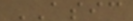ASIC
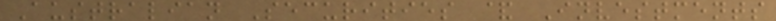Australian Securities & Investments
